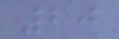20
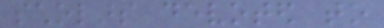scholars devoted to
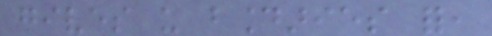gives us boundaries for,
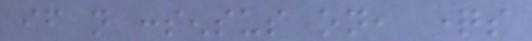if not consensus on, questions
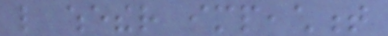like whether impeachment
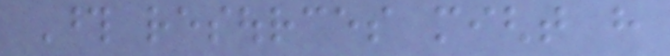Those resources might have
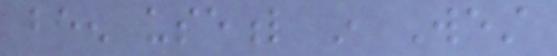been useful in West
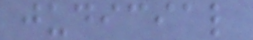judicial
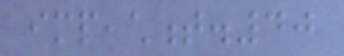impeachment.40
